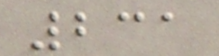231
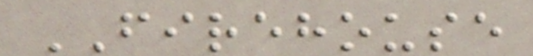FIREHOUSE
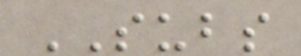SUBS
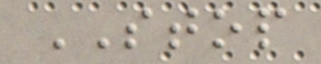STOP
